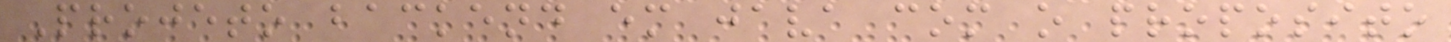Projeto backend em java com o proposito
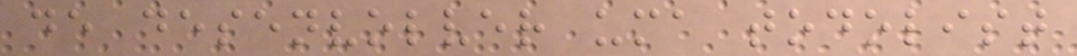de desenvolver uma todolist
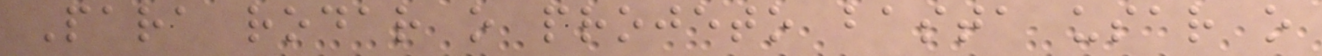Para rodar o projeto basta usar o
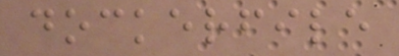dockerfile
